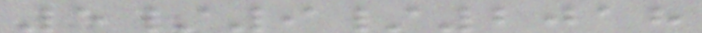5/9/2018
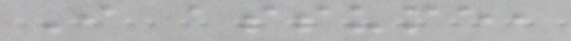I assume,
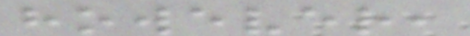however,
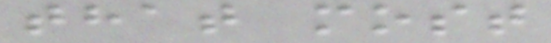that most
